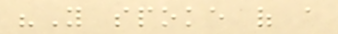"You spoke of a
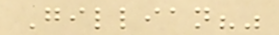Gillian?"
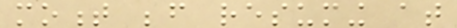moment before resuming at
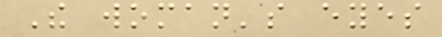The woman's eyes
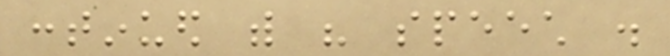continued with his speech .
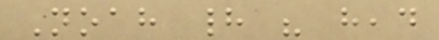Noah had his head
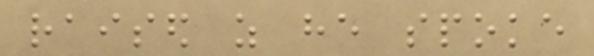raised as he spoke
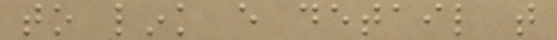to link every detail that
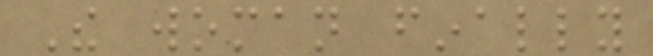The woman finally
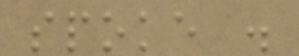spoke .
